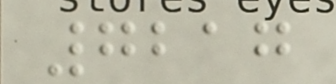7217
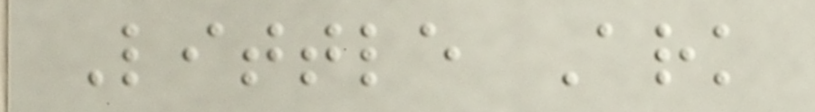Little Ark
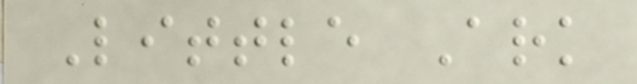Little Ark
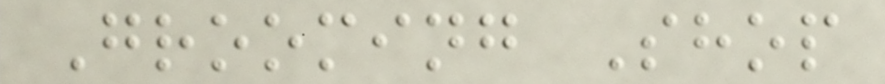Grooming Shop
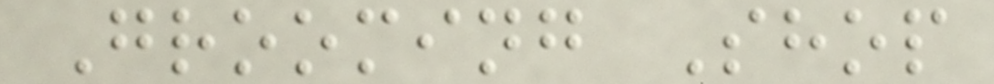Grooming Shop
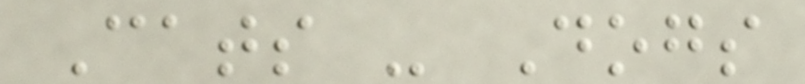Cats - Dogs
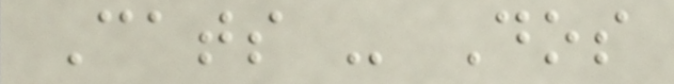Cats - Dos
